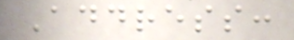Address:
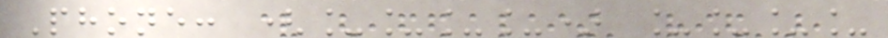Phone: (____) ____
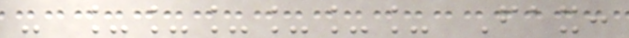- ______ Fax:
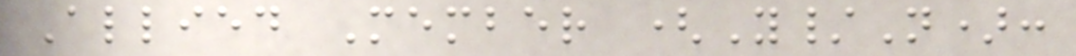Allied Member (Y/N):
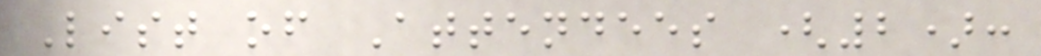List of Attendees (2):
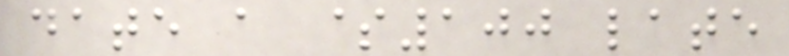date a $100 late
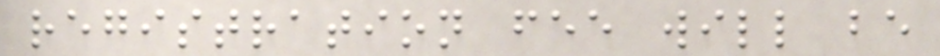registration fee will be
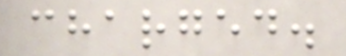charged.
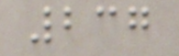237
